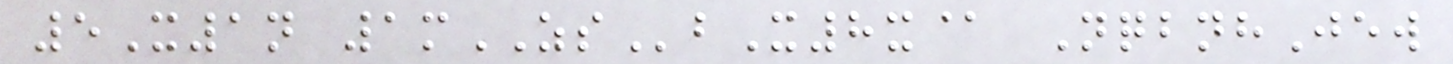5X1n 1mZSbX8x@ NqbnhJew
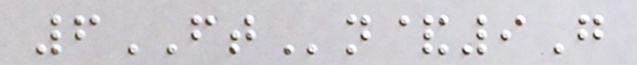6FTn&9G
